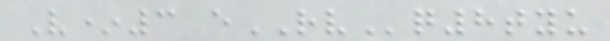V*3 eRVq8tyu
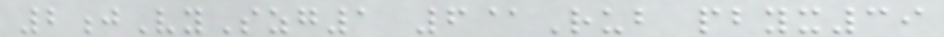2jVySzg1 6@Rub pbyx39
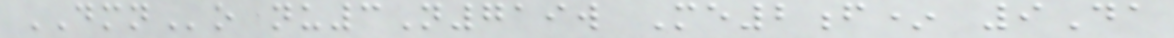DMNo nu3N719w Me2f* 9Da
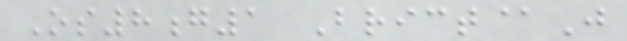Os8g1 Brict@J
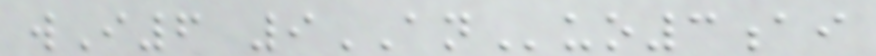wI6 9ANuo3ai
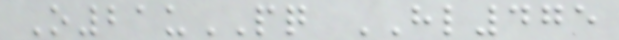O21uPQ HL475
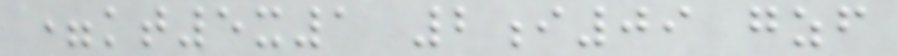=kt5x1 2i09 gzf
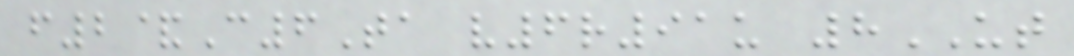f2&C6Ta v6r91u 8UT
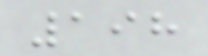198
